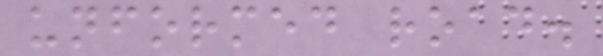unformed road.
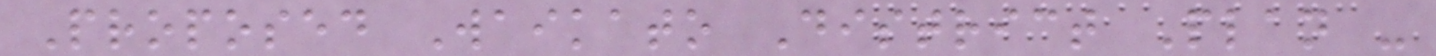Proposed Waikato District Plan -
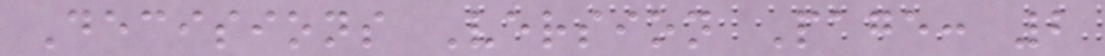Decisions Version Page: 2
